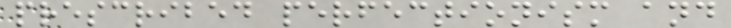prescribed perfectionism and
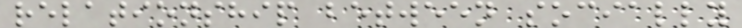relationship between socially
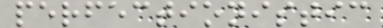perfectionistic
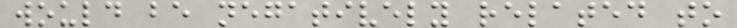would be negatively related to
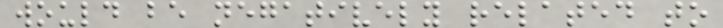would be negatively related to
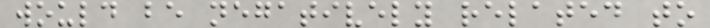would be negatively related to
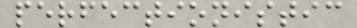perfectionistic
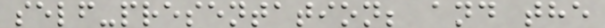self-presentation; and the
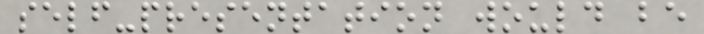self-presentation would be
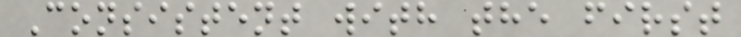Consistent with the first
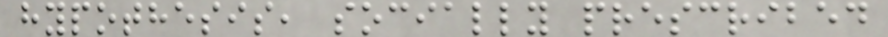hypothesis, socially prescribed
